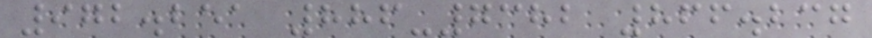972.251 886-7382 866.237
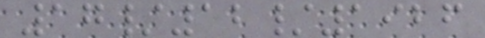17/12/1926
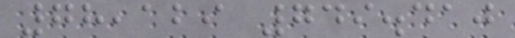78,129 749.410
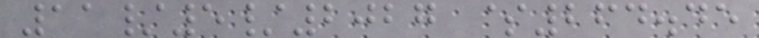11/5/2027 $264.45
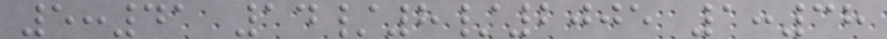5:41 14/8/2005 1:38
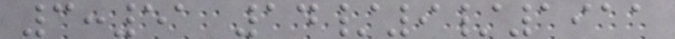3:51 14/9/1911
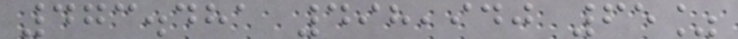473.481 498,940 65%
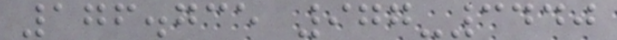176.735 977-3440
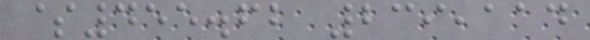$455.62 239,114
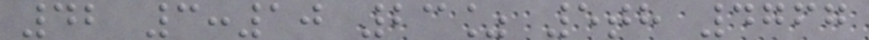42 3:10 23% 5th 4767
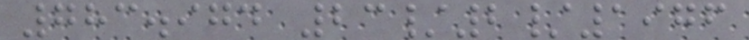783.974 23/2/1976
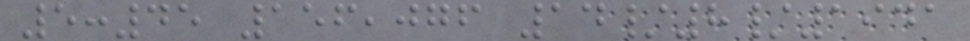5:45 156,076 14/8/1941
